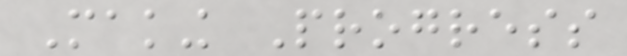Making Progress
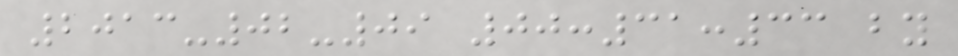2013-02-09 00:31:33 by
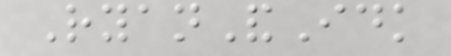RyanAndIdk
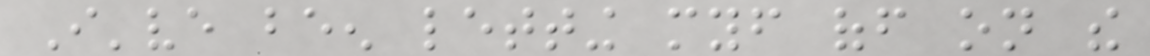I've been letting myself off on the
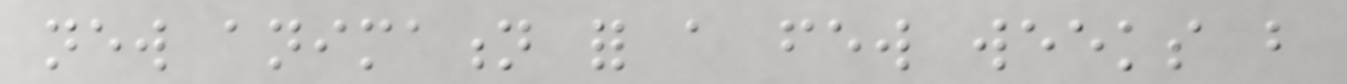new animation for a few weeks but
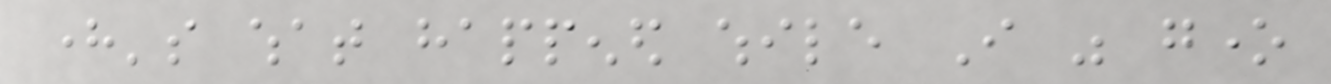here's what happened while I was gone
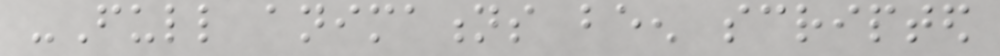-Full animations been scripted
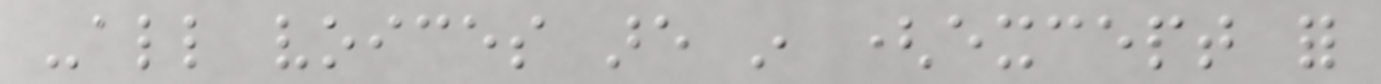-all voices are in (except for
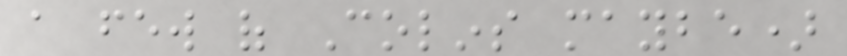a few of Colins maybe)
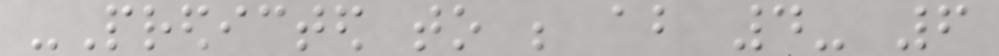-Predicted to be about 4- 6
